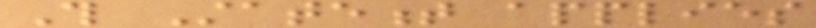This Statement applies
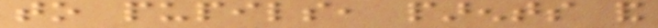to pupils, parents and
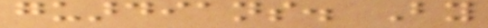guardians. By
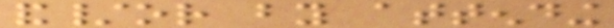and/or by attending
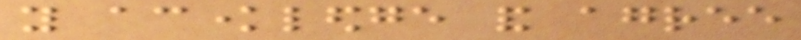you acknowledge and agree
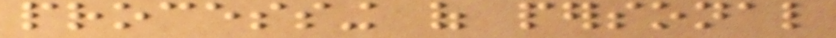processing of personal
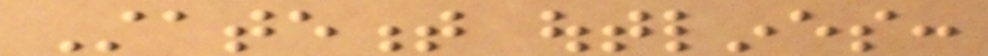Statement outlines:
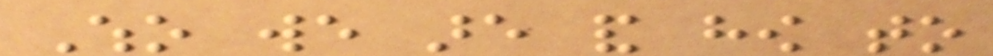Who we are and how to
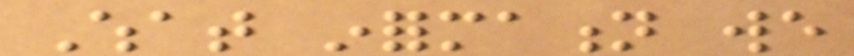What information we
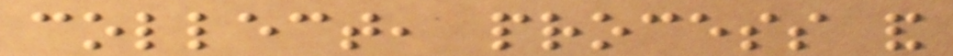collect, process and
